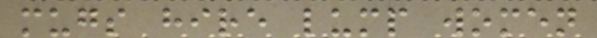mugs hire lump women
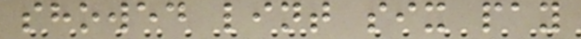showed lint six pay
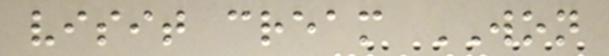visit cream WON
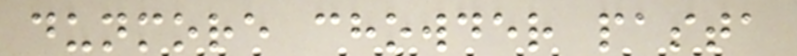dunmore chowder pasta
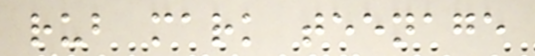rub mark teenage
